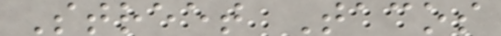Street Tacos
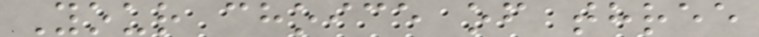Your choice of three
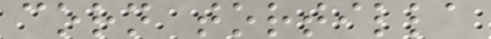corn tortilla
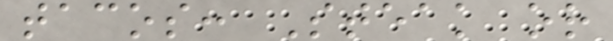tacos: Steak or
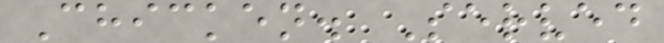Chicken. Served
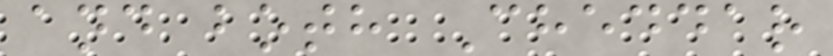and both Cheddar
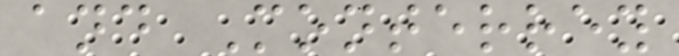and Monterrey
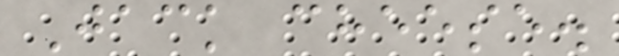Jack cheese.
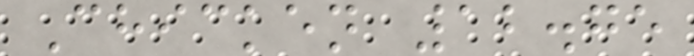Chicken 12.75
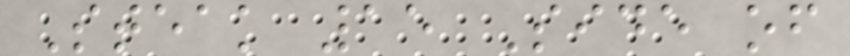Steak 15 Side of
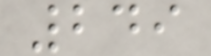249
